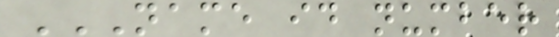NAME ID NUMBER
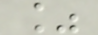%
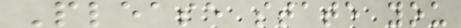Please state you
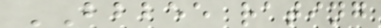BBBEE rating
